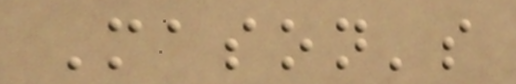Mason's
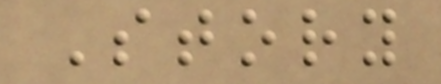Story
